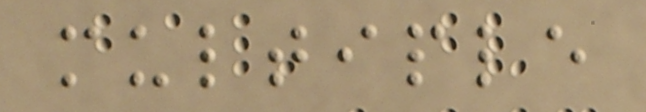multiple
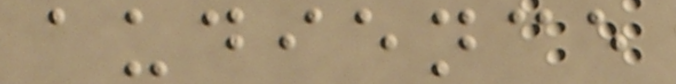audience
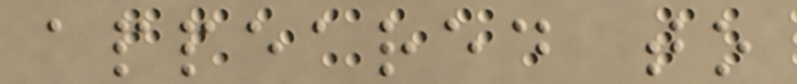appeared to
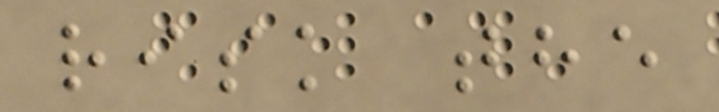risk the
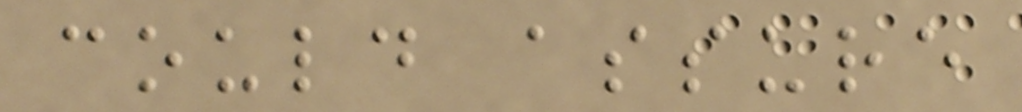could assure
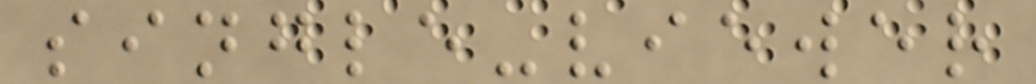single-viewer
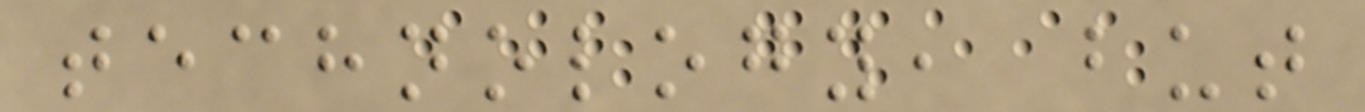technology, but
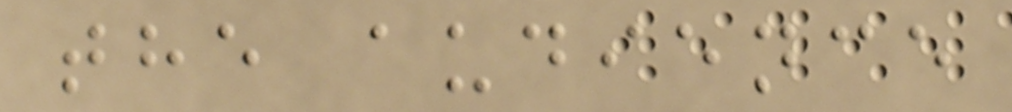the audience
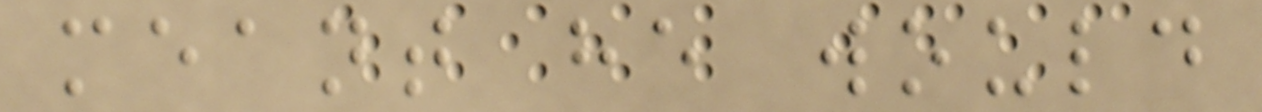meant he would
